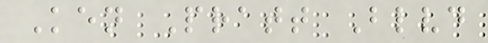Ken Pratt Blvd
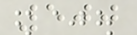500
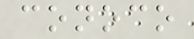conoco
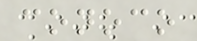conoco
